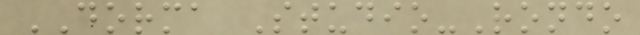DORMA Studio-Rondo
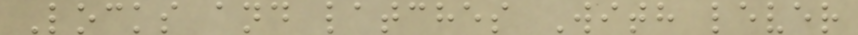Locks and latches With lever
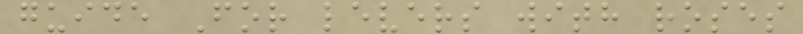guide For levers with roses
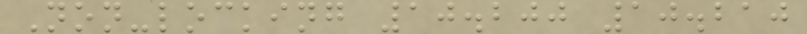Non-locking 10.200 10.210
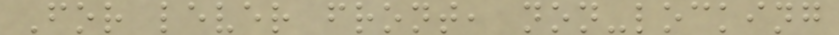For lever front, non-locking
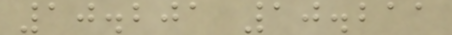10.201 10.211
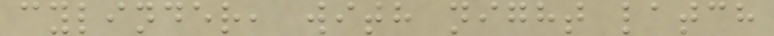cylinder, with night latch
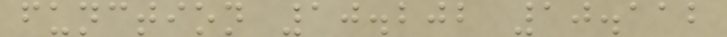function 10.202 10.112
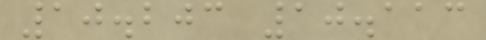10.203 10.113
